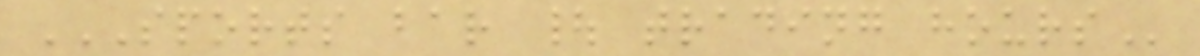SPORTS BAR | TRADING HOURS
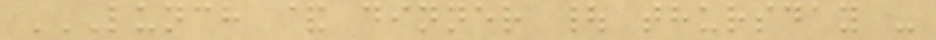LUNCH & DINNER | THURSDAY -
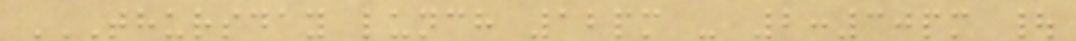THURSDAY LUNCH 12PM - 2:30PM |
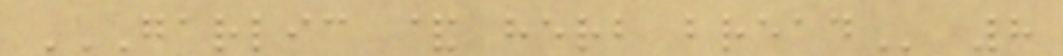GARLIC & HERB BREAD 8
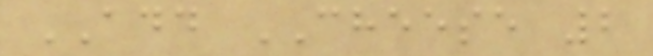ADD CHEESE 2
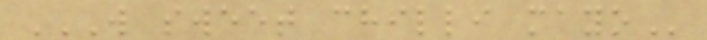W SWEET CHILLI MAYO
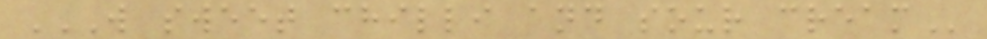W SWEET CHILLI AND SOUR CREAM
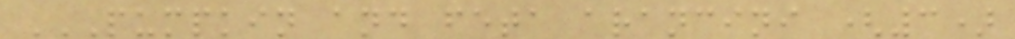PUMPKIN AND FETA ARANCINI (3)
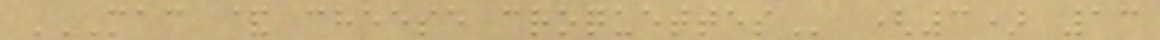MAC & CHEESE CROQUETTES (3) 13
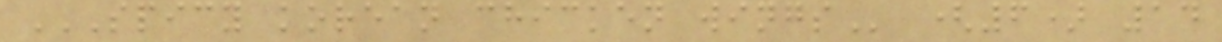SPICY KOREAN CHICKEN WINGS (6) 14
